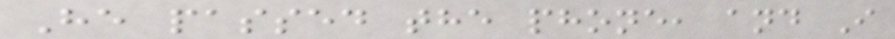He passed the phone, and I
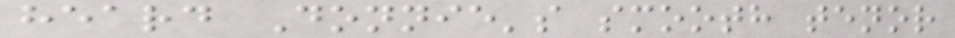heard Donnie's smooth tenor
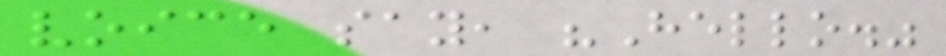voice say, "Hello."
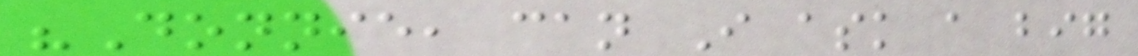"Donnie, can I ask a big
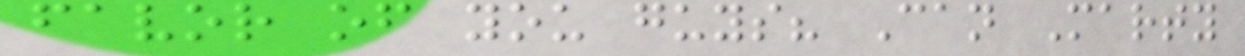favor of you guys? Can Marty
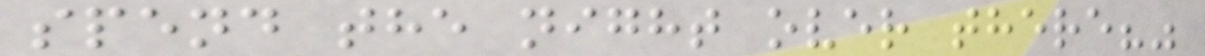spend the night over there?"
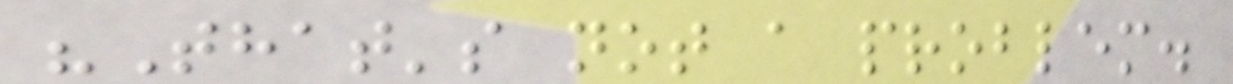"That's not a problem.
